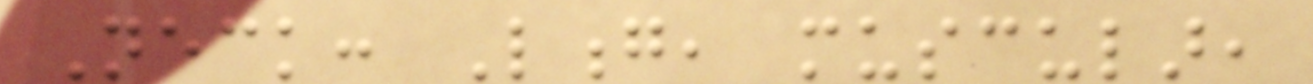Neck: Long, muscular,
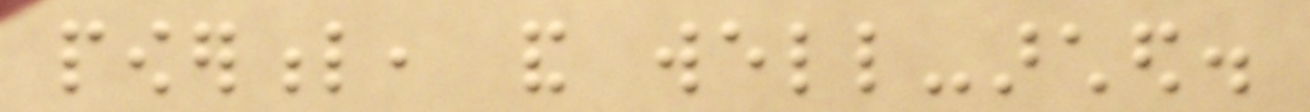powerful, and well-arched.
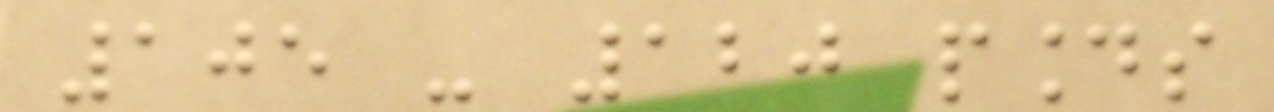105 - 120 pounds
